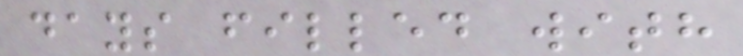days filled with
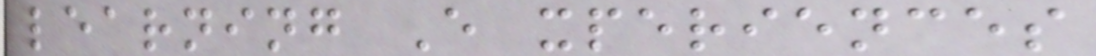learning E xperiences
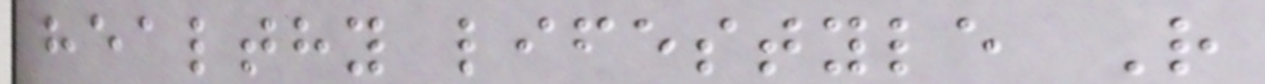healthy lifestyle R
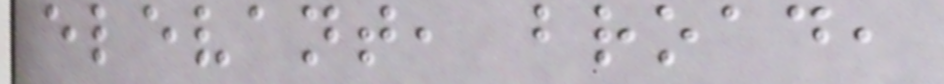elevant, broad,
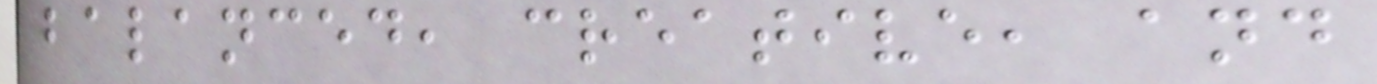balanced, creative, and
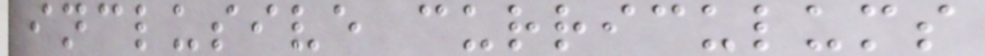inclusive curriculums
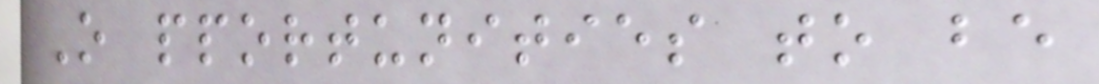O pportunities to be
